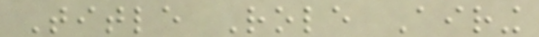Title Role Airing
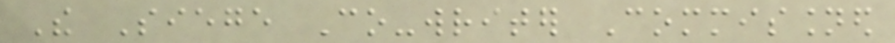The Siege Co-writer Commissioned
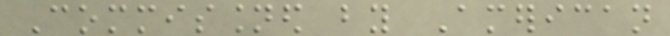Commissioned by American
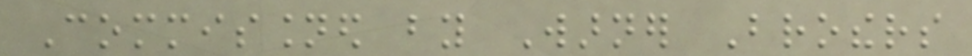Commissioned by Warner Brothers
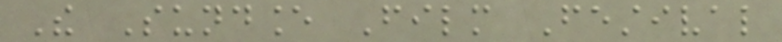The Sundance Film Festival
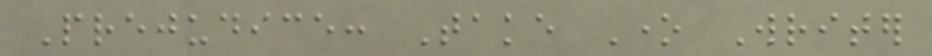Prejudice: Take One Writer
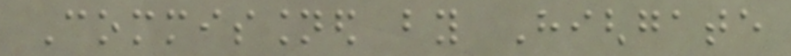Commissioned by Highgate
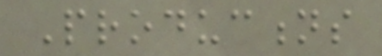Productions
